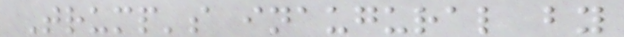Trump's inaugural by
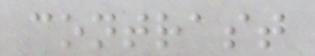contrast
